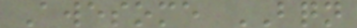Awesome BQN
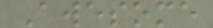Awesome
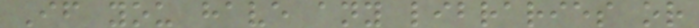If you have any libraries or
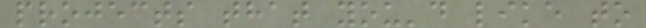projects that you'd like to
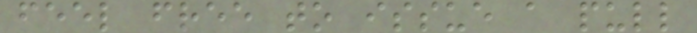feel free to issue a pull
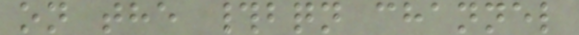on the #bqn channel
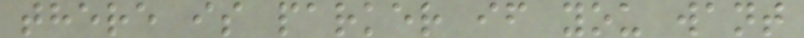there is parker if you want
